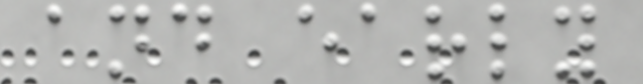and early
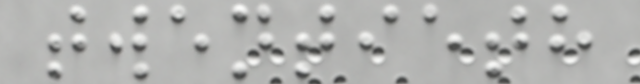twentieth
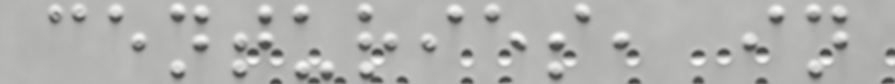centuries, in
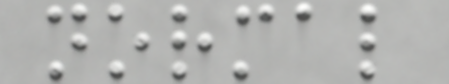normal
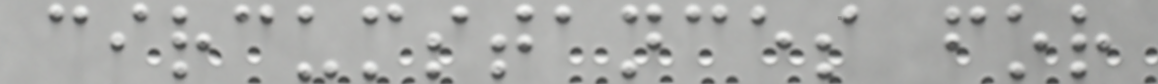circumstances for
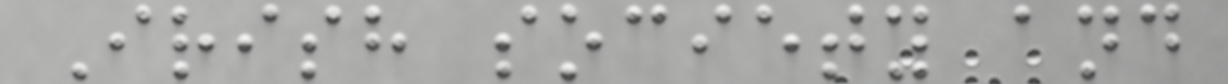Irish society and
